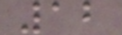12
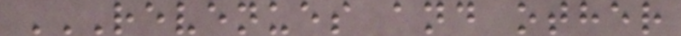REVENUES AND OTHER
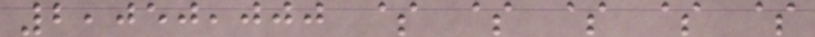2,050,000 $ $ $ $ $
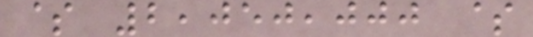$ 2,050,000 $
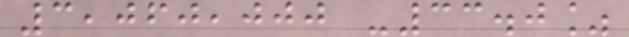3,060,000 -33.0%
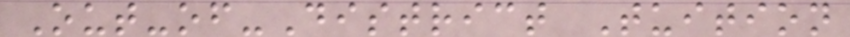Out-of-District Tuition
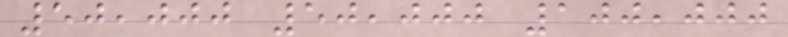50,000 50,000 100,000
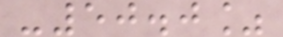-50.0%
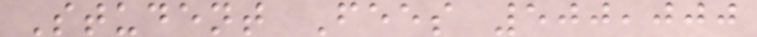Student Fees 500,000
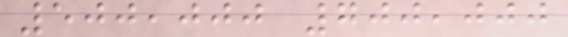500,000 700,000
